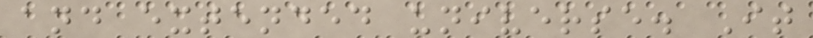and extended universe. It
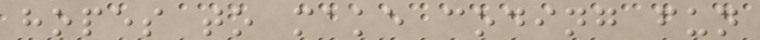hopes to make coding fun
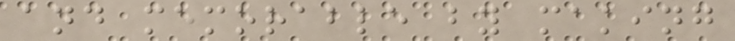and memorable by making
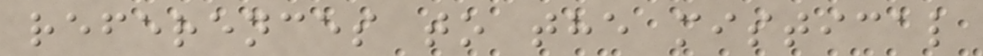references to the mistical
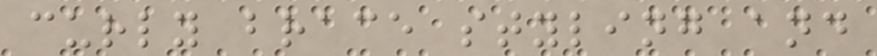curly brace styling and
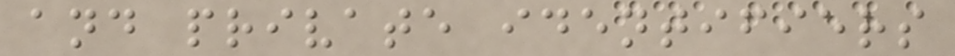and private identifiers
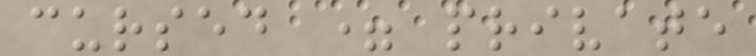cursed = private
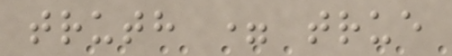truth = true
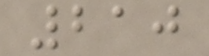210
